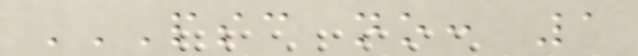PSC NO: 1
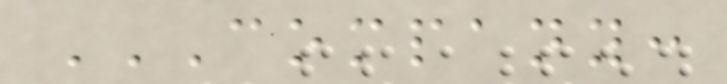COMPANY:
